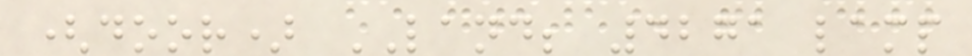(door) LAND; 4271 lamp
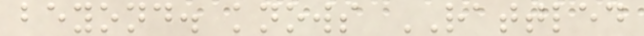beyond. knows RATTLED
